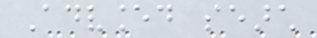Advanced search
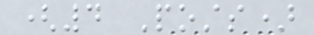(4 Posts)
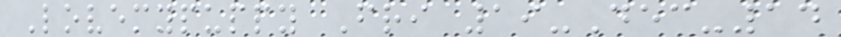Lovemypuppy Fri 19-Dec-14
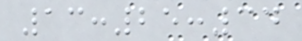13:25:34
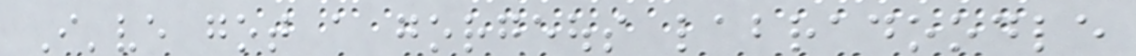I've got a gorgeous labradoodle
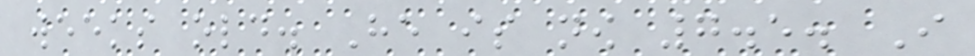weeks old. He is now 7.5. I
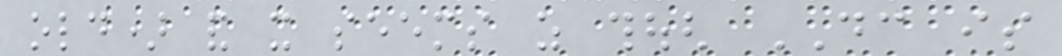old) and it seems as though DC is
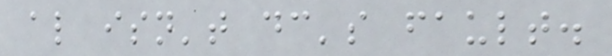also isn't dc's fault.
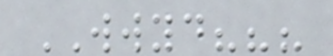WWYD???
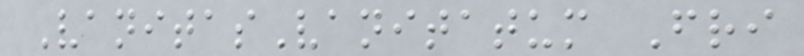VanitasVanitatum Fri
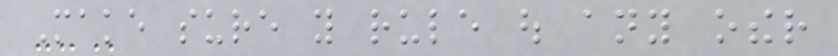Make sure you rule out any other
